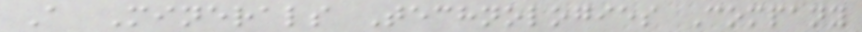A Minerals Technologies Company
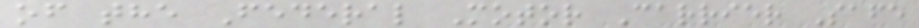of the Federal Motor Carrier Safe
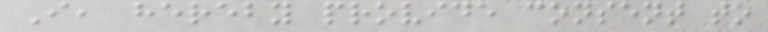I, hereby provide consent to
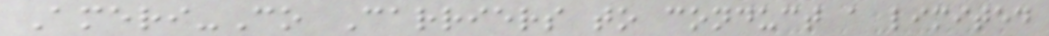Ameri-Co Carriers to conduct a limited
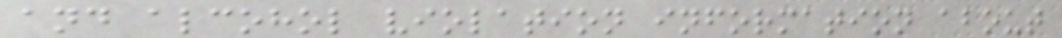and alcohol violation information about
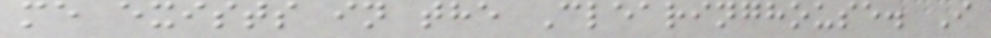me exists in the Clearinghouse. I
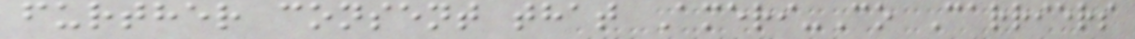further consent that Ameri-Co Carriers
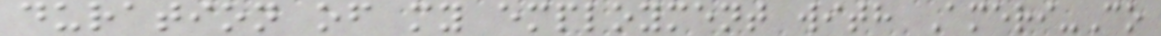duration of my employment with Ameri-Co
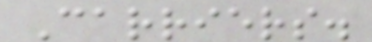Carriers.
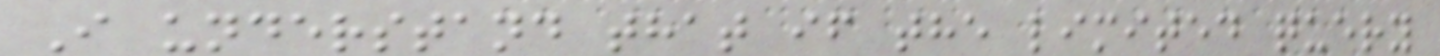I understand that if the limited query
